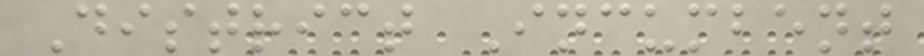District Incumbent
